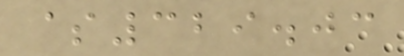$329.03
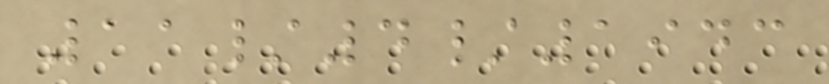11/4/1943
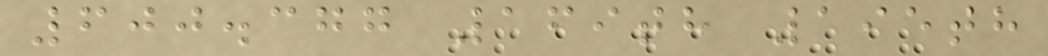600.377 169th 195th
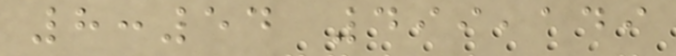8:54 499,149
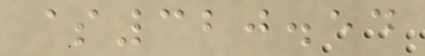$320.54
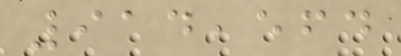914,564
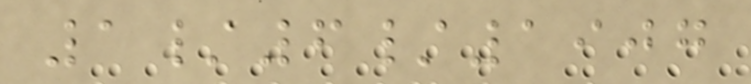1/6/1907
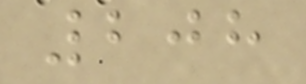208
